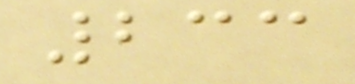233
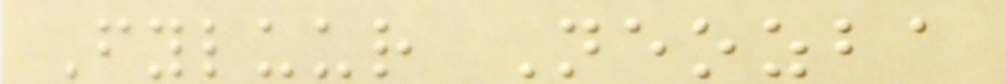Fyluur Neozba
